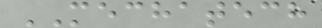MECHATECH
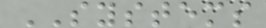SYSTEMS
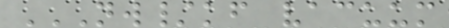NW/KF VACUUM
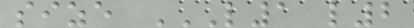size L1 L2
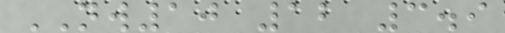NW10 12 3.9
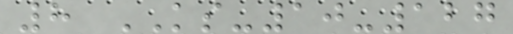8 KS-10-127
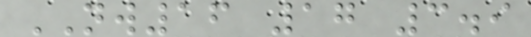NW16 17 3.9
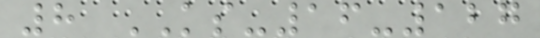8 KS-16-127
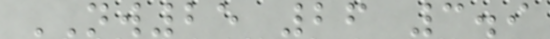NW25 26 3.9
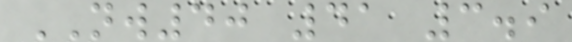NW40 41 3.9
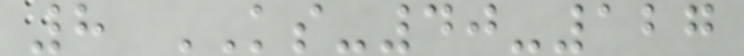8 KS-40-127
